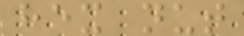hex nut
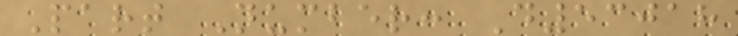Part Number: D53018
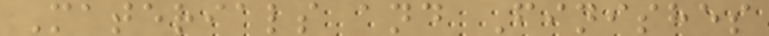Materials and Finishes
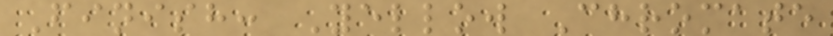Finish: Yellow Chromate
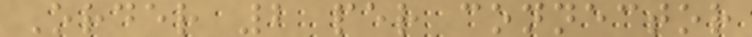Order 2 per connector
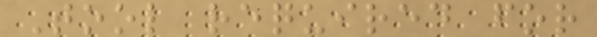Tool required for
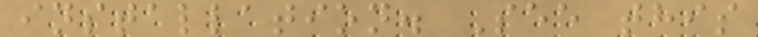installation. See this
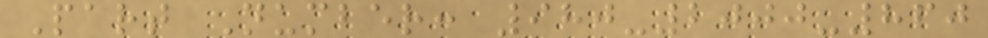Part Number: 980-2000-860
